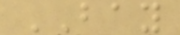BAY
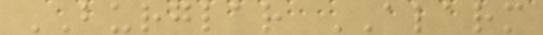BURGLAR ALARM
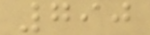790
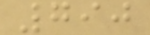790
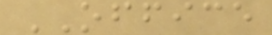OFFICE
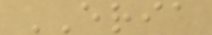ERIA
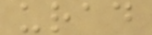urad
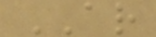AR
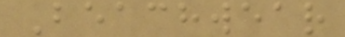Beachwear
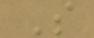S
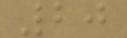20
